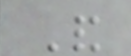And
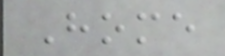Home
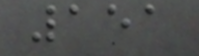151
